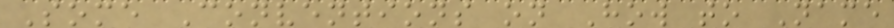Some Conventions on How to Name
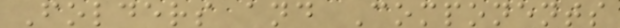Folders and Components
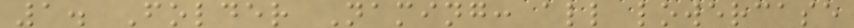1. Folder Naming: all lowercase
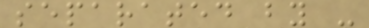separated by -
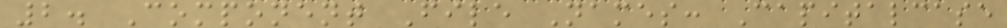2. Component File Names: Capitalcase
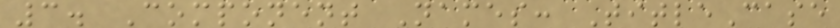3. Component Names: TitleCase
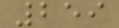259
